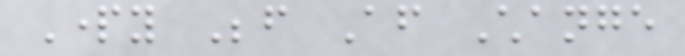Party Before After Change
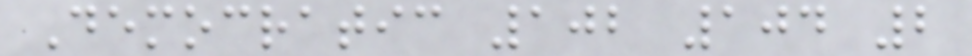Democratic 102 104 2
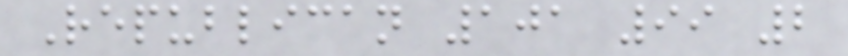Republican 101 99 2
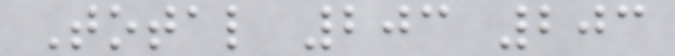Total 203 203
